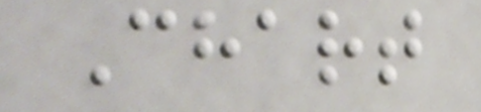Chart
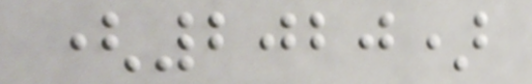(2020)
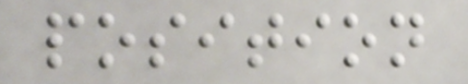position
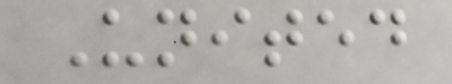United
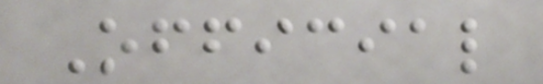Official
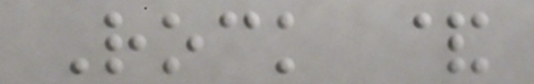Rock &
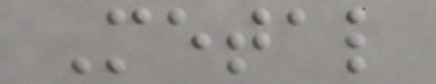Metal
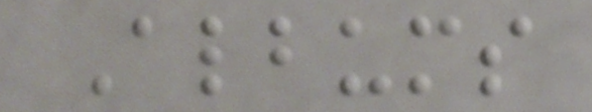Albums
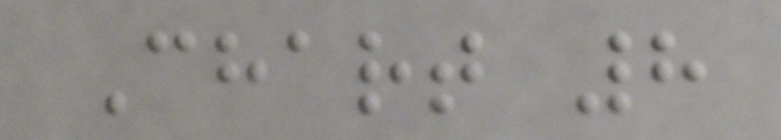Chart 8
